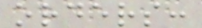orders:
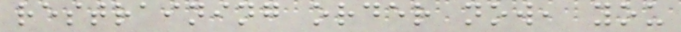restraining order now, you
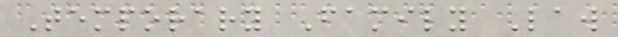Temporary Family Law
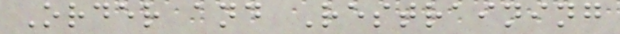Order and Restraining
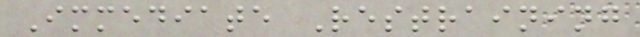Immediate Restraining
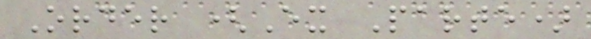Order (Ex Parte)
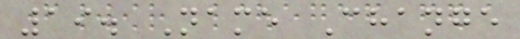19. Name Change
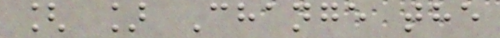[ ] Change the
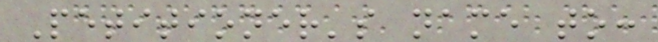Petitioner's name to:
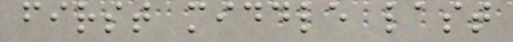first middle last
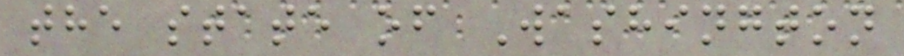the state of Washington
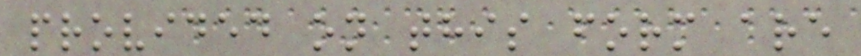provided on this form are
